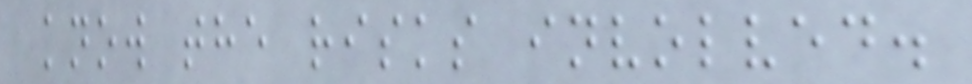know the risks involved.
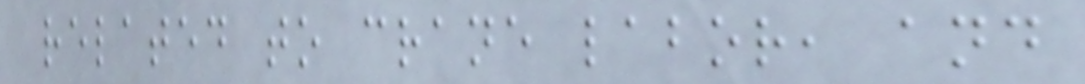related to crane labor, and
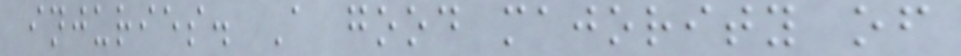injuries. A good majority of
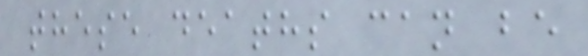these deaths can be
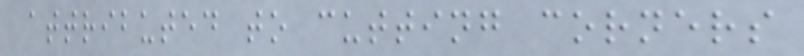attributed to cutting corners
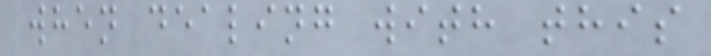when dealing with this
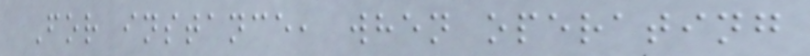For instance, when operating
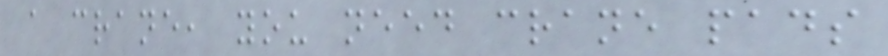a crane, you need crane pads
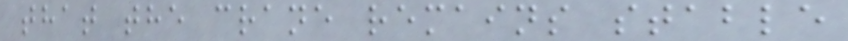that the crane remains stable
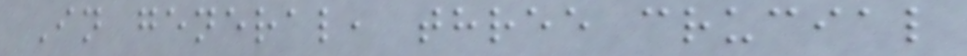In general, three crucial
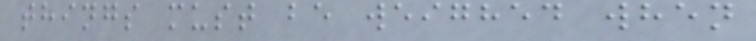things must be weighed when
